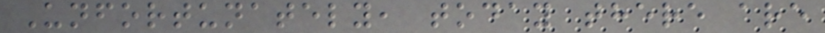Unfortunately, today there are
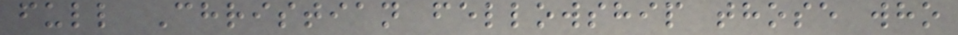full Christian fellowship those who
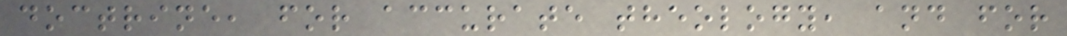doctrine, for accurate theology, and for
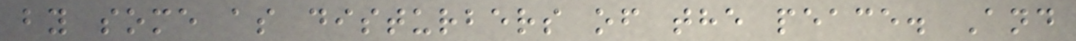by some as disturbers of the peace. And
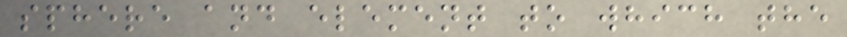sphere and element to which the
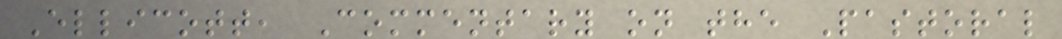Ellicott, Commentary on the Pastoral
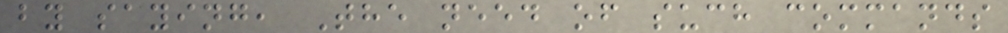by saying, The need of such commands
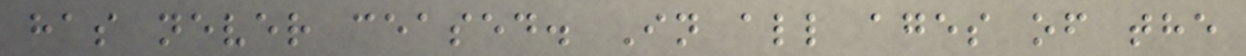has never ceased. In all ages of the
